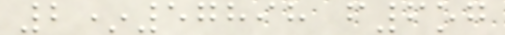2*57898 f6og
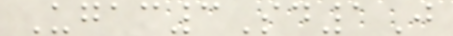Ugac3Sd1J
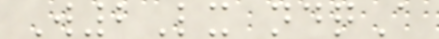W2Lx ndqA
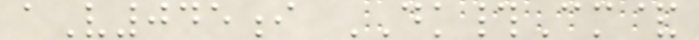aV045i DK#Cm&
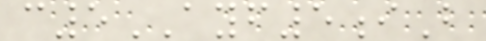c5AYF5iB
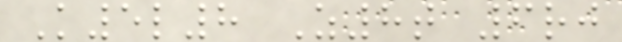K5l8 Z8t 6rj
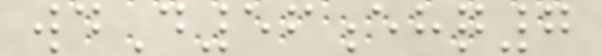wdD56ehq7
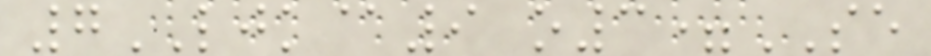7LJK@9 o3=SE
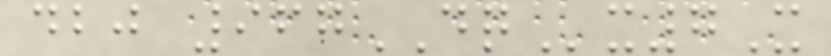dbj 967DQx7X
